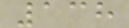138
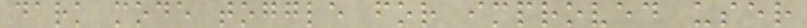dark mode toggle for improved user
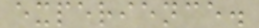experience.
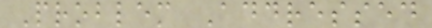Problem Addressed
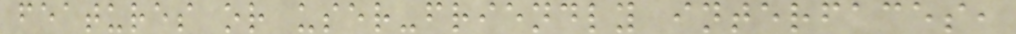features or user-friendly interfaces,
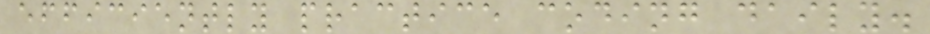efficiently practice coding daily.
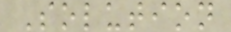Solution
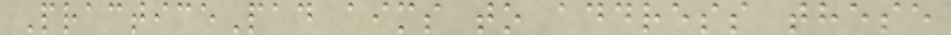PracticePad aims to address these
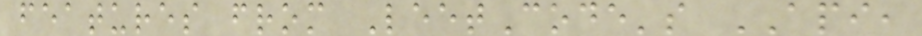features from LeetCode's API,
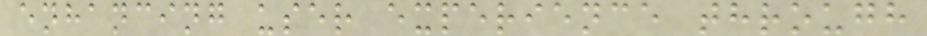enhancing user experience through
